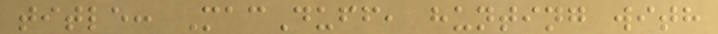title: MacDuff, hunting with
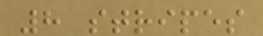8 stripes
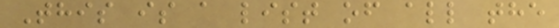This is a list of all the
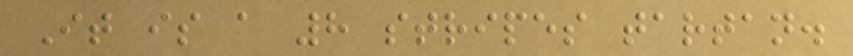It is a 8 stripes tartan.
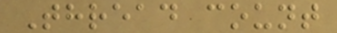Thread count
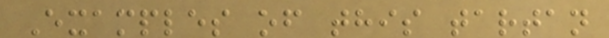Examples of this tartan
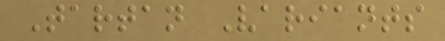Tartan Variants
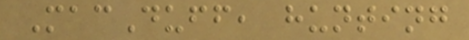MacDuff, hunting
